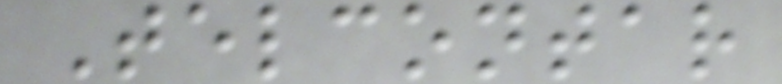Telcontar
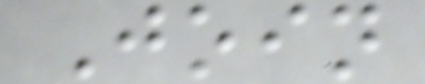Join
